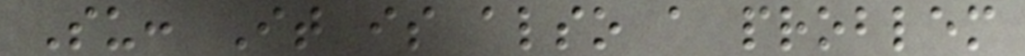Su: It is also a problem
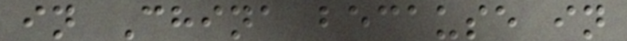in China because in
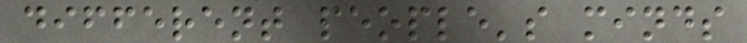different people's minds
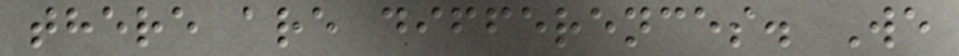there are differences. We
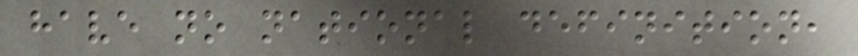have no national definition,
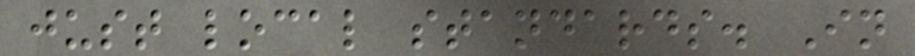just local standards. In
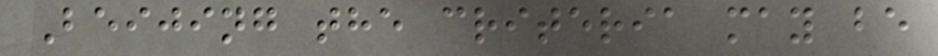Beijing the criteria may be
